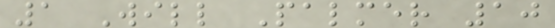1 Will Palmer 10
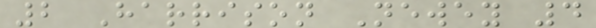2 Harrison Newey 4
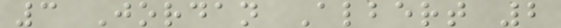3 Jordan Albert 2
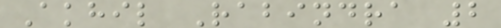Akhil Rabindra 2
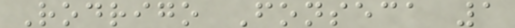Rodrigo Fonseca 1
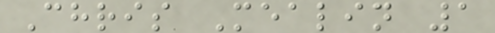Chris Mealin 1
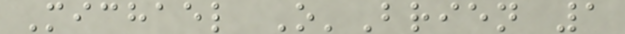Michael O'Brien 1
